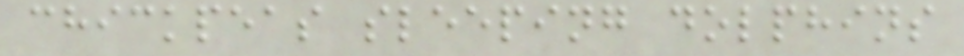chickpeas sleeping dolphins
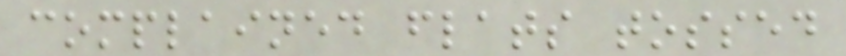complained flats tossed
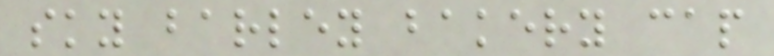sky barley bakery cap
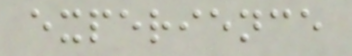experience
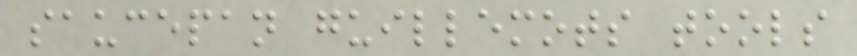saucepan guillemots tools
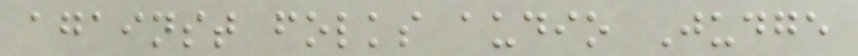against folks audio Judge
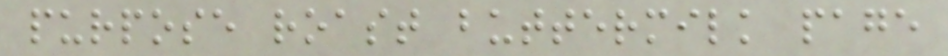purpose roast buttermilk page
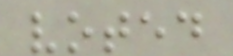voted
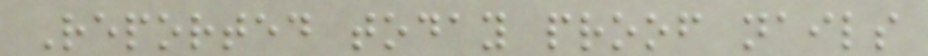Reported today proof nails
